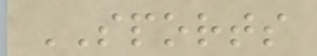SPORTS
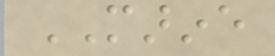MARINE
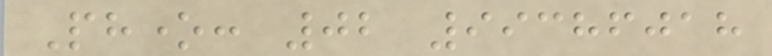Phone: 02 99386018
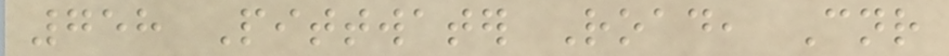758 Pittwater Road, Cnr
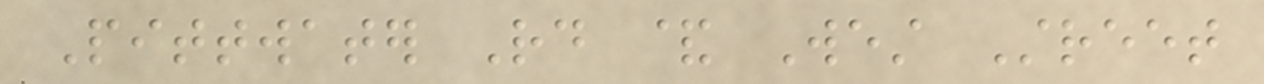Pittwater Rd & West Street
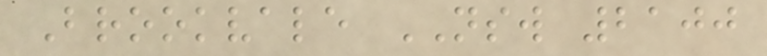Brookvale NSW 2100
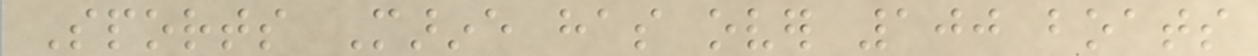Sports Marine has over 100 boats
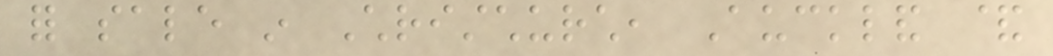for sale in Christchurch, Auckland &
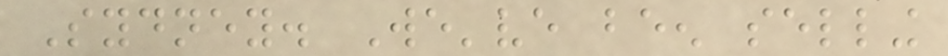Sydney. We've been selling
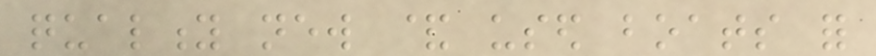quality new & used boats for
